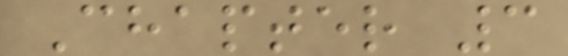Chapter 3
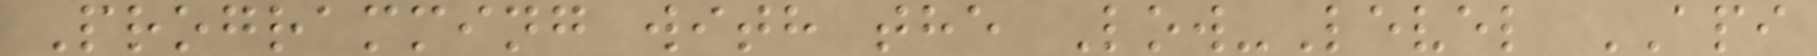Programming with the Low-Level API
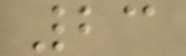23
